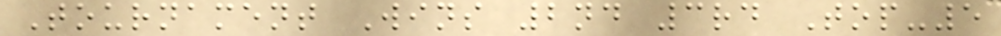Tournament Wins 2nd 3rd Top-5
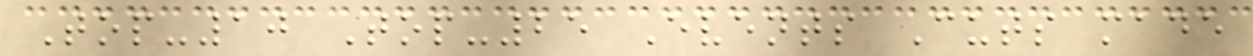Top-10 Top-25 Events Cuts made
